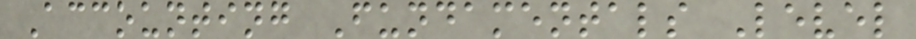Accounting Fundamentals Level
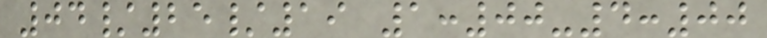04/25/19 1:00-4:00
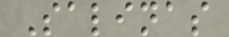Salinas
